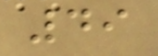49
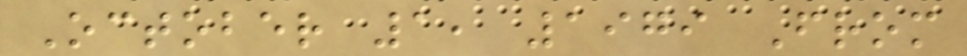October 1, 1979 From
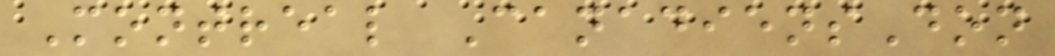Montreal CanadiensDon
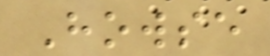Howse
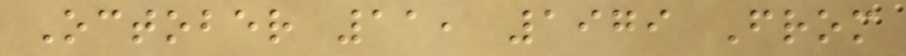October 11, 1979 From
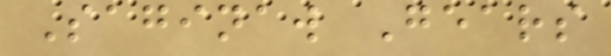Saginaw Gears
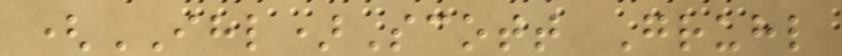(IHL)Scott Gruhl
